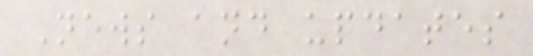News and updates
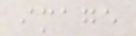image
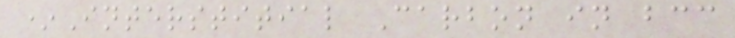*Interstitial Carbon in bcc
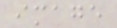image
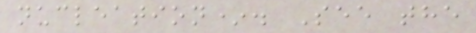nucleation*. See the
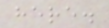here.
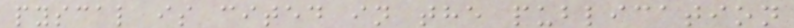pyscal is cited in the publication
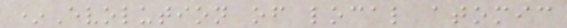*Evolution of local atomic
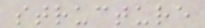structure
